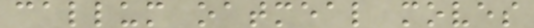callum oatmeal moves
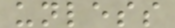unless
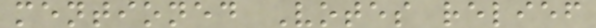mentioned Votes relief
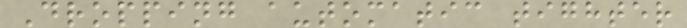Dropping automatic tighter
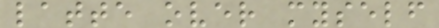latte over myself
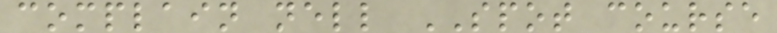complain nell SPOT course
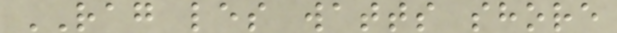RAG les watts shore
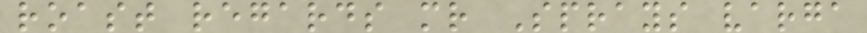roast regards mr Sprays varga
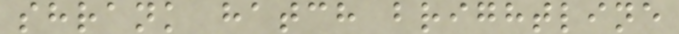shrank hatch brightline
